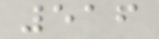516
